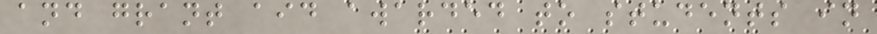and grant aid awarded to students in
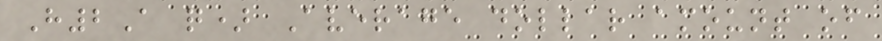H2A q) Average dollar amount of
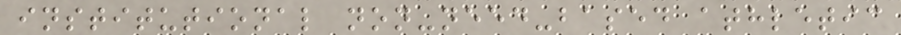institutional non-need-based athletic
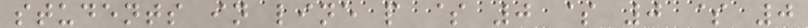students in line p $ 0 $ 0 $ 0
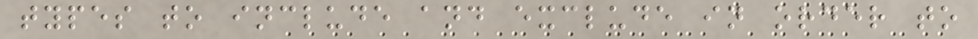types to include and exclude in order to
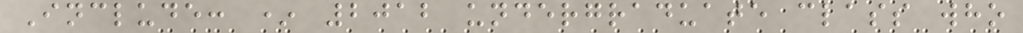Include: * 2012 undergraduate class who
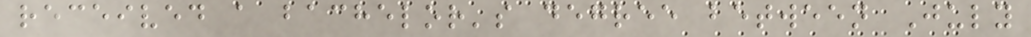received a bachelor's degree between July
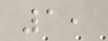1,
